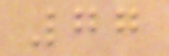77
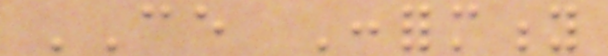CE Conformity
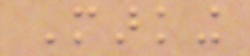Marking
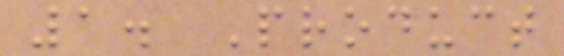1. Product
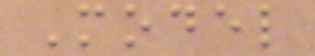Model
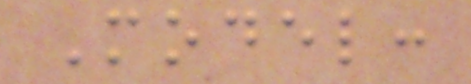Model:
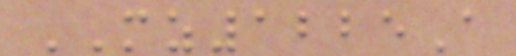MZ1225A
